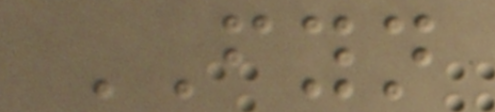FYN
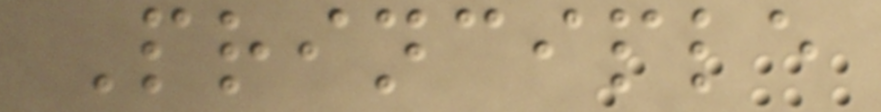Principle
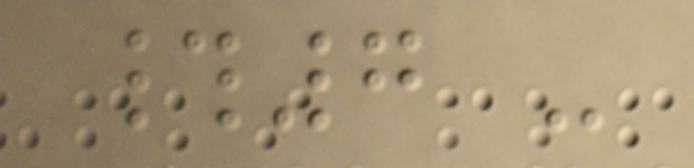#7 -
